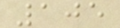105
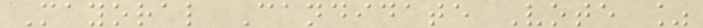Mayoral Candidate Vote %
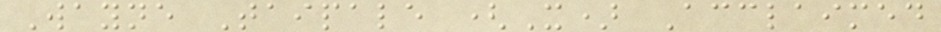Wayne Taipale (X) Acclaimed
